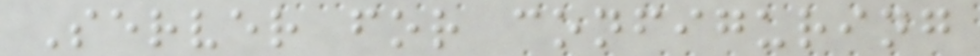Server for configuring
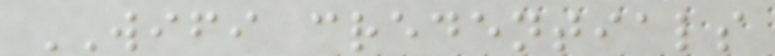WIFI credentials
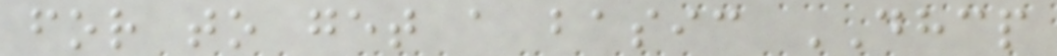for to get a basic DHCP
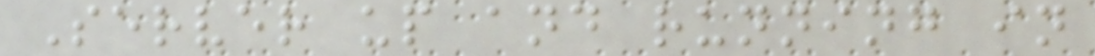Server up and running in
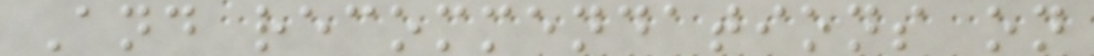And recommendations on
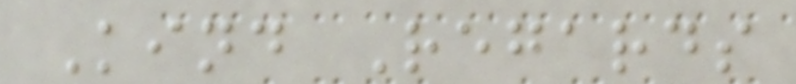Kind Regards
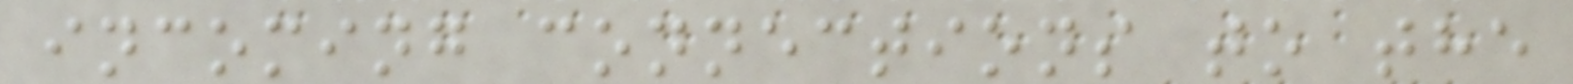incoming connections to the
